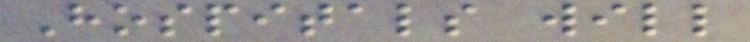Hospitals will
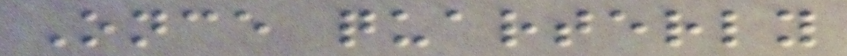Once quarterly
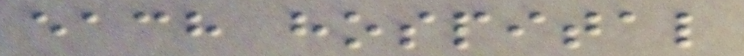each hospital
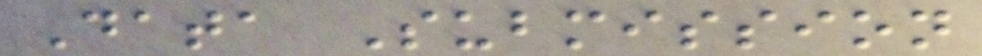Data Submission
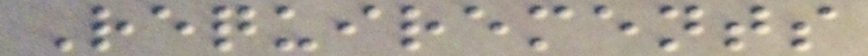Requirements
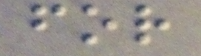for
